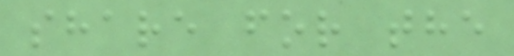share for the
